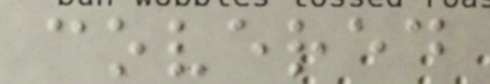covered
